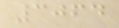3064
